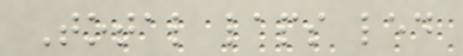Total laps led
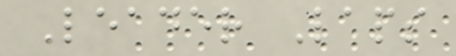Leader Laps
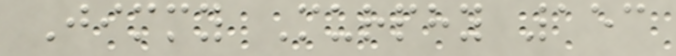Jimmy Murphy 153
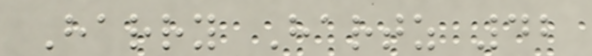Harry Hartz 42
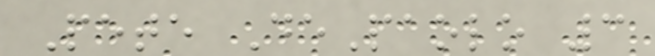Pete DePaolo 3
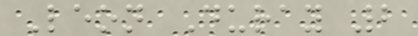Leon Duray 2
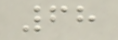68
